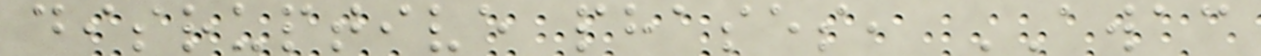disruptive phases, AWAC
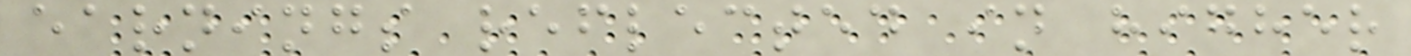earnings reflected in higher
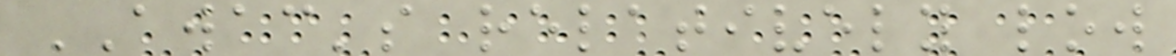AWAC's relatively low
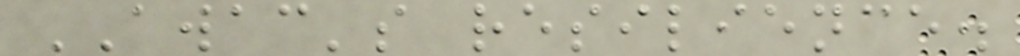AWAC's resilience.
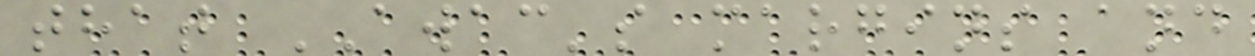that AWAC's margins and
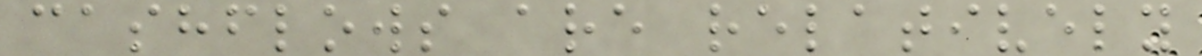cashflows are relatively
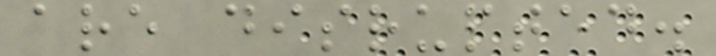are disrupted.
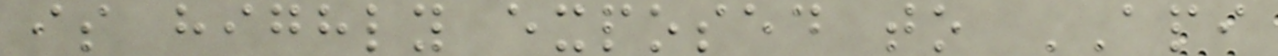is highly exposed to API
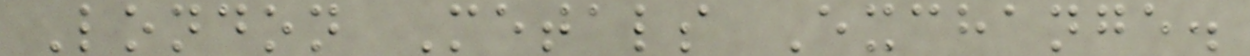London Metals Exchange.
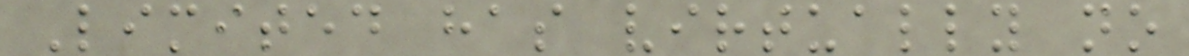Limited has virtually no
